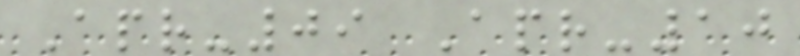Apr-09 Apr-10
